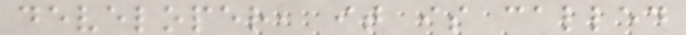developer, it is called
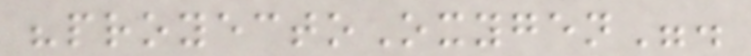"proyectoOxygen".
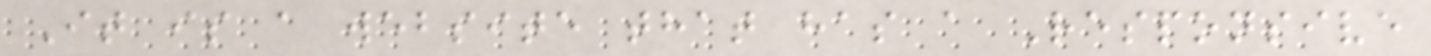It is a website that has a Responsive
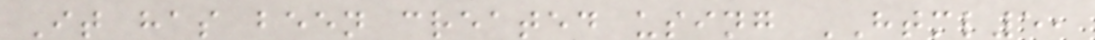It has been created using HTML5,
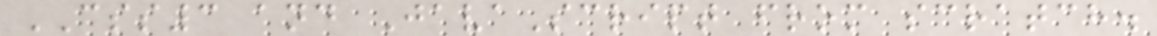CSS3 and JavaScript from scratch.
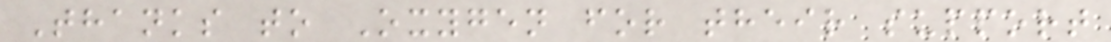Thanks to Oxygen for their support
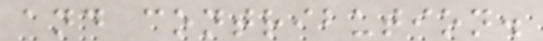and contribution.
